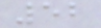52
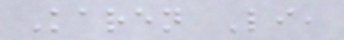Karen Li,
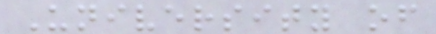University of
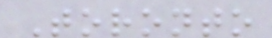Toronto
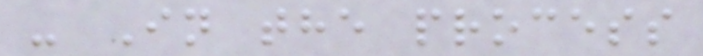- In the process
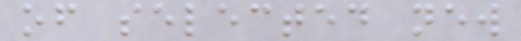of selected new
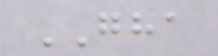GHA
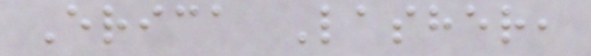Erica Lasher,
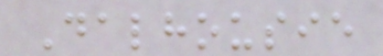Dalhousie
